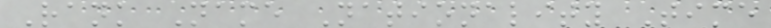Rank Name Nationality Time
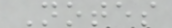Notes
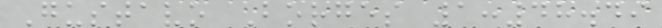Gustavo Borges 1:48.49
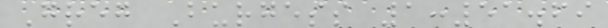Greg Burgess 1:51.69
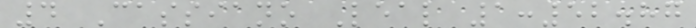4 Cassiano Leal 1:52.87
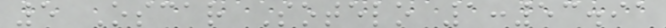5 Oscar Sotelo 1:53.91
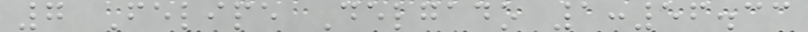7 Felipe Delgado 1:56.33
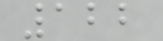122
